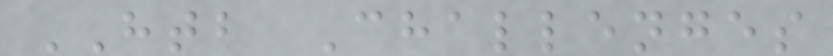HTB Challenges
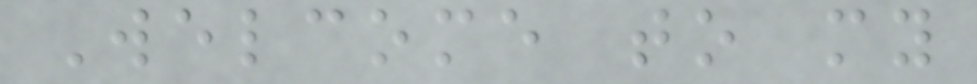Welcome to my
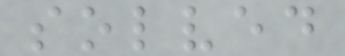solved
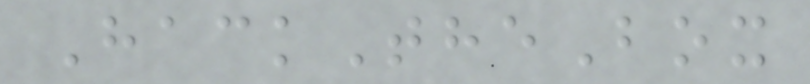HackTheBox
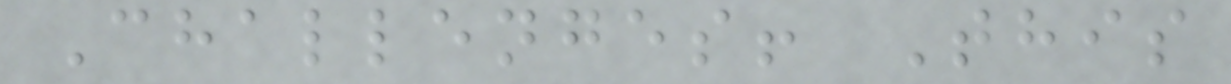Challenges! This
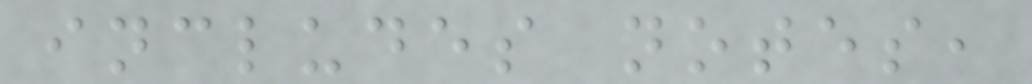includes notes,
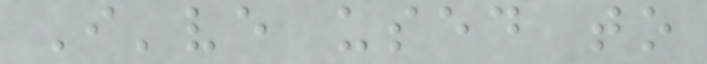I've used to
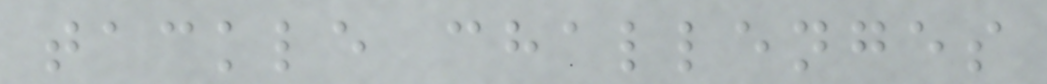tackle challenges
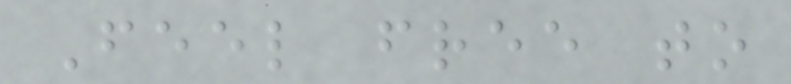Feel free to
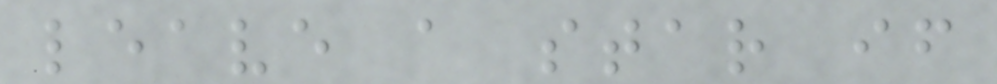leave a star if
